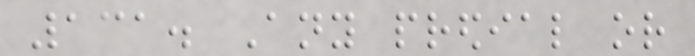131. Any predial or
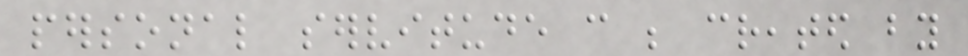personal servitude can be created by
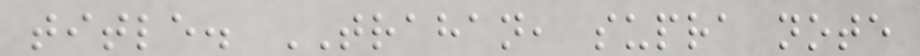title. TRAHAN, supra note
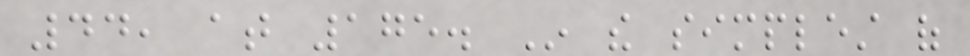44, at 175. In the simplest of
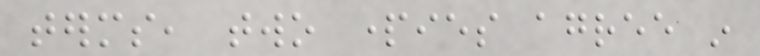terms, two parties agree in
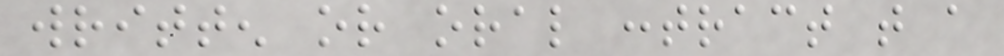written or oral contract that a
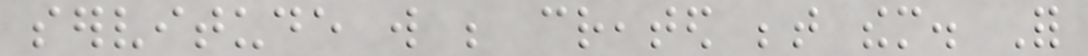servitude will be created between them. For
